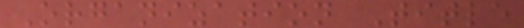Organization Title
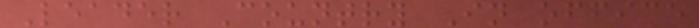Leader Country In office
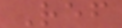Ref
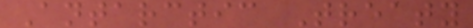Antarctic Treaty
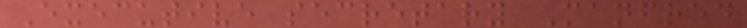Executive secretary Manfred
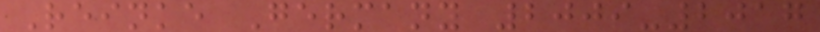Reinke Germany 2009-2017
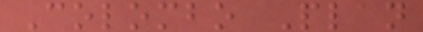Colombo Plan
